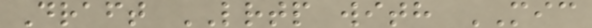Draft LRTP with MIC
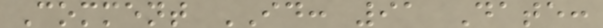Comment ID: 91 Date:
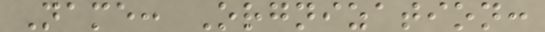Name: Orgnization:
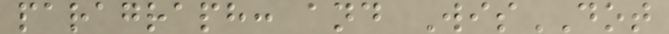paragraph: and WisDOT
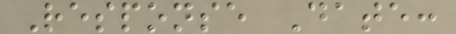Response Date:
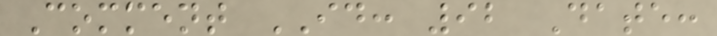Comment ID: 92 Date:
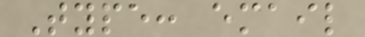Type: email
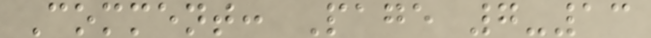Comment: Page 7-13
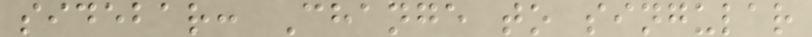sidebar: Change to singular
